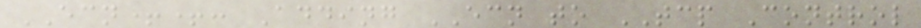ECN++: Adding ECN to TCP Control
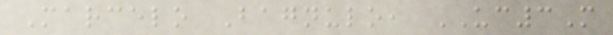Marcelo Bagnulo, UC3M
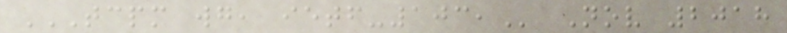TCPM WG, IETF-103, Nov 2018
